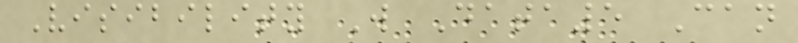Visibility W Data5 Can
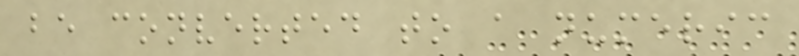be converted to a numeric
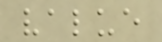value
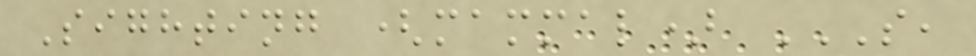Sighting (mammal) S,
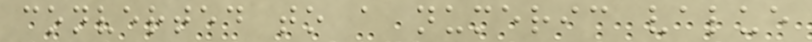converted to a numeric value
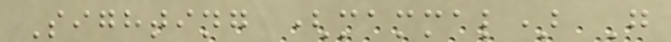Sighting (mammal) G
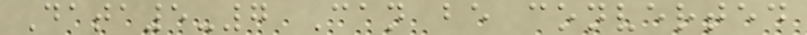Data5-7 Can be converted
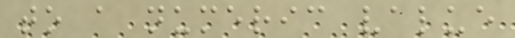to a numeric value
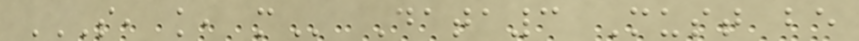S, K, M Data3 Must be
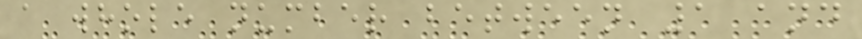a whole number between 1 and
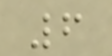6
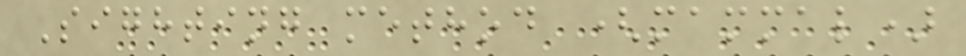Sighting method (mammal)
